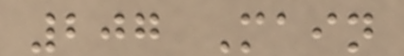207 Main
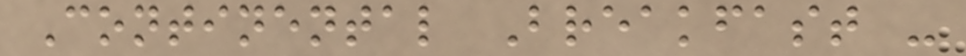Continental Breakfast -
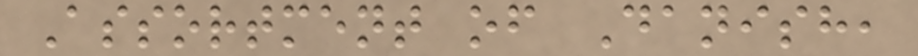Assortment of Danish,
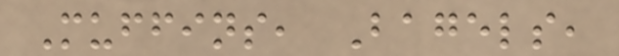Muffins, Bagels,
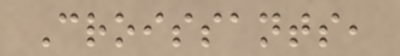Croissants,
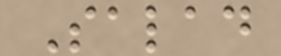Salad
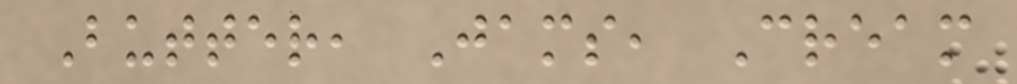Butter, Jams, Cream
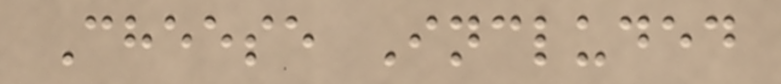Cheese Included
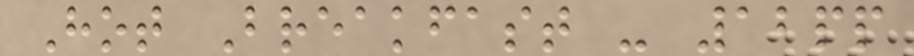Hot Breakfast - 12pp
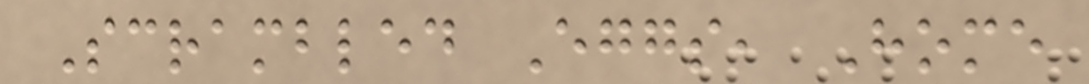Scrambled Eggs, Home
